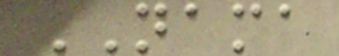NAMA
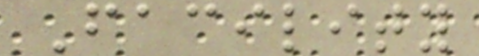Facility
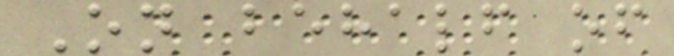On behalf of
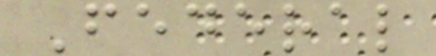Federal
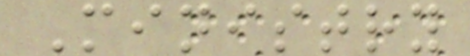Ministry
